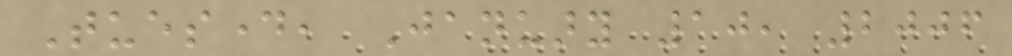Tuesday, January 10, 2006
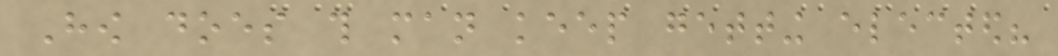How does this man keep getting elected?
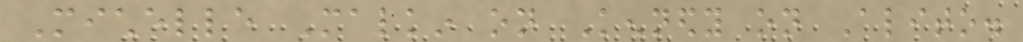Michelle Malkin on Kennedy on Alito.
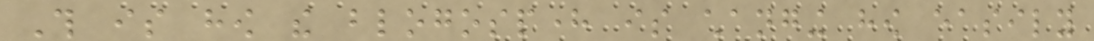This is how the blogosphere is changing how easily
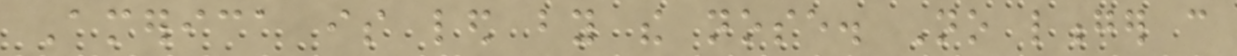America is led by the nose. No longer can
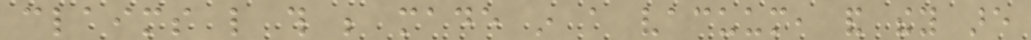claims like this be made in a vacuum, and they are
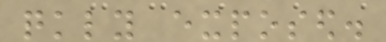quickly exposed.
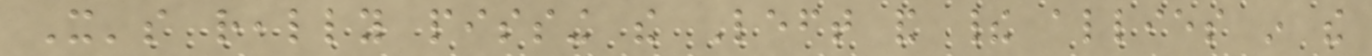It's really pissing the Left and their allies in the
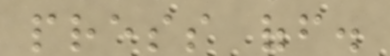press off.
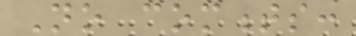No comments:
